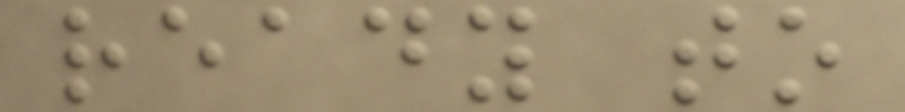ready to
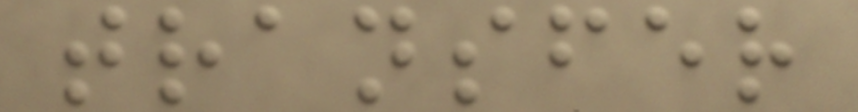transfer
